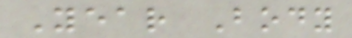Year Body
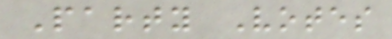Party Votes
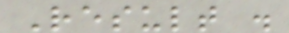Result .
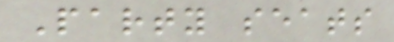Party seats
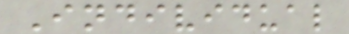Individual
